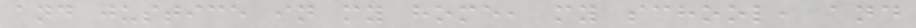and justice in my home, my school, and
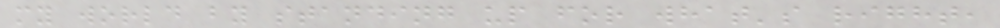my world by standing up for what's right,
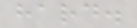hard.
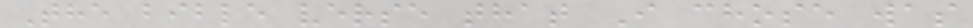The bible verse that I chose was
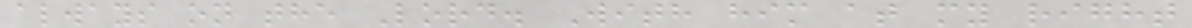always on the Lord. With him at my right
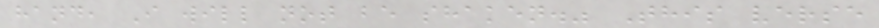hand, I will not be shaken." This verse
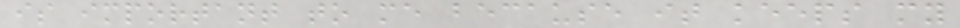is important to me because it keeps my
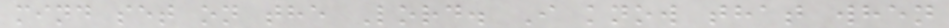mind set on the Lord. I know that when
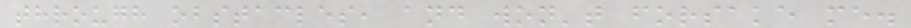through obstacles, and won't forsake me.
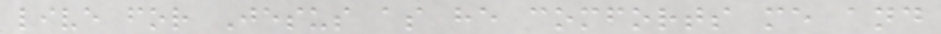live for Jesus as he comforts me and
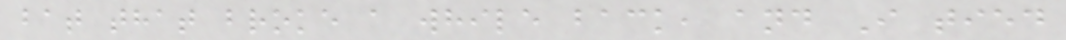bat that broke a while back, and I tied
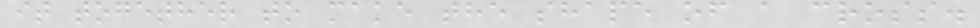it together to make the shape of a cross.
